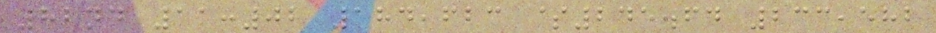82nd 11:02 184,623 $245.64 233,582
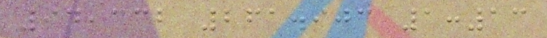94,332 261.903 1:13
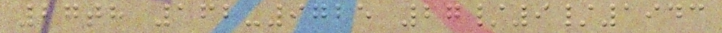27th 162-9725 27/9/1943
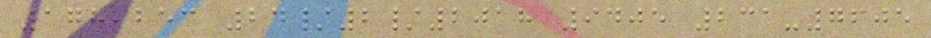178,253 24/2/2018 9405 231-7605
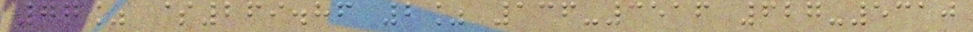77% $269.86 2% 136-3516 627-5310
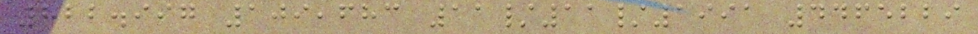822.997 109,683 11/11/1991 4465229
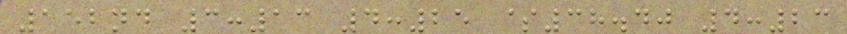152nd 3:13 4:25 $38.40 4:23
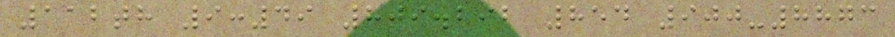112th 9:49 809.292 854 900-8873
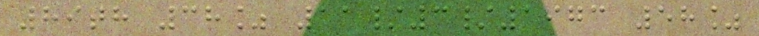89th 38% 11/3/1973 58%
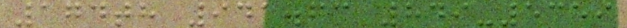174th 941.73 849-5359
